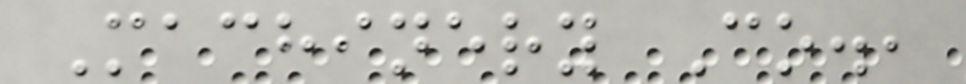Machinery Co.,
